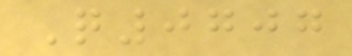Q0707
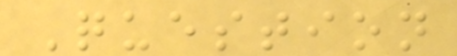Question
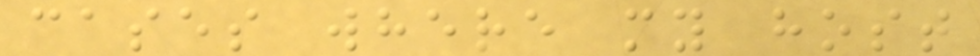cases where my host
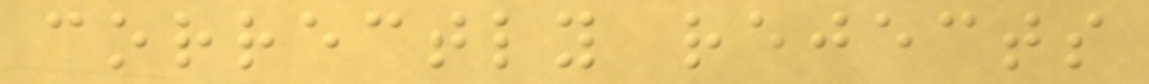correctly rejects
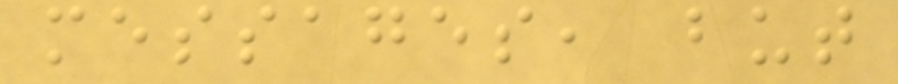messages, but
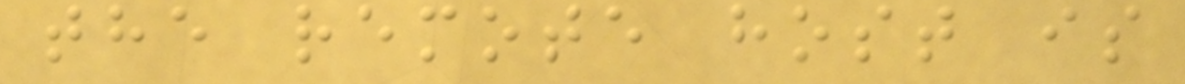the remote host is
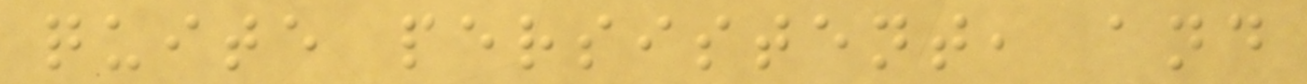quite persistent, and
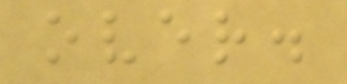over.
